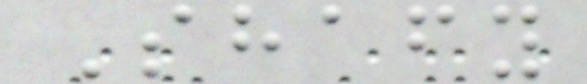Shafy
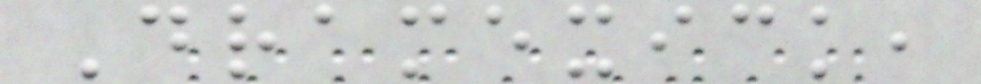Dramexick,
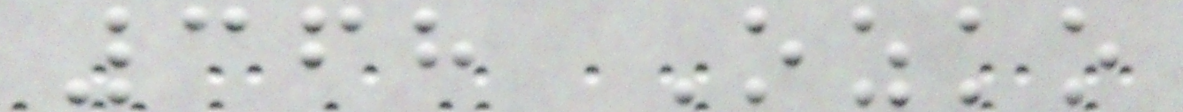368 Ozko
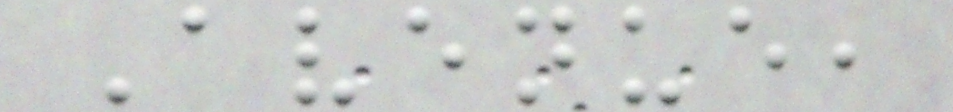Avenue,
